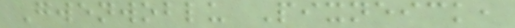Gwenwoblu Pixneick,
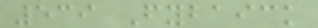539 Fybaick
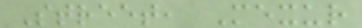Street, Mexur
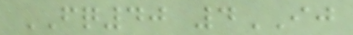FQ40 4IJ
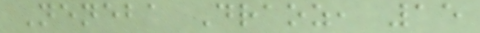Neneba Draoz, 15
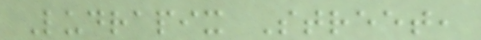Ludrapix Street,
